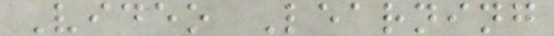Video Learning
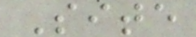Site
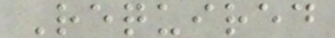Required
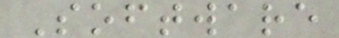Software
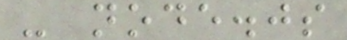- node.js
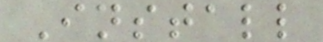Install
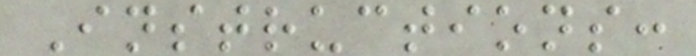Instructions:
